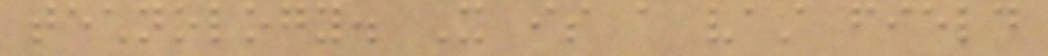technology. It is a vast field
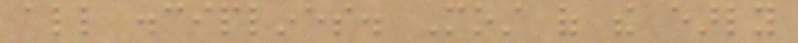all disciplines. Most of the early
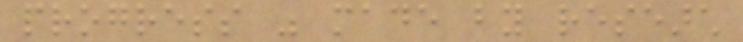progress was made by research
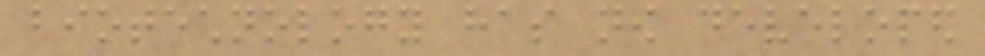biotechnology has now developed
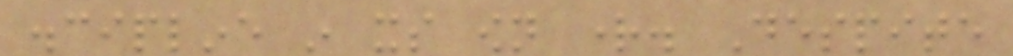discipline in its own right. Despite
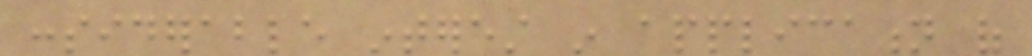considerable interest in application of
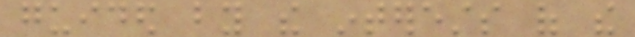guided by the interests of the
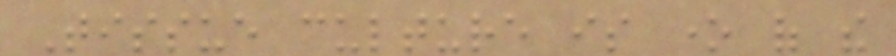Tissue culture is one of the
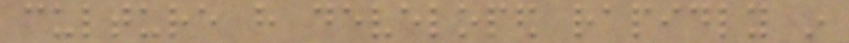culture have developed rapidly in
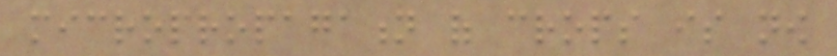micropropagation of crops is now
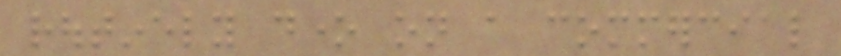routinely done on a commercial
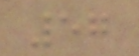57
